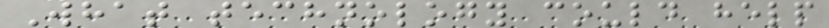What technology could help
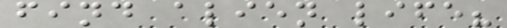find alien life?
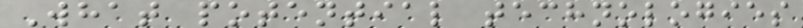What potential technologies
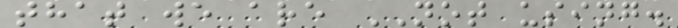that we are NOT using.
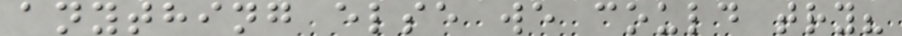anything else we could try?
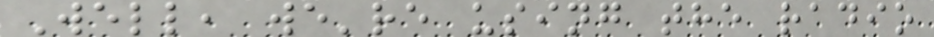Well, we're using the radio
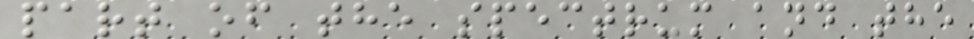part of the spectrum and the
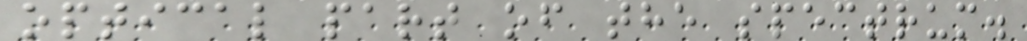optical part of the spectrum.
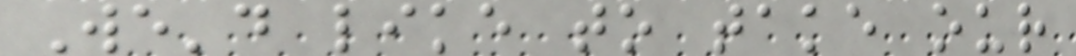We'd like to take our
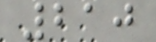210
